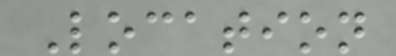Location
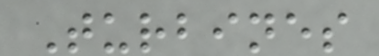Turbines
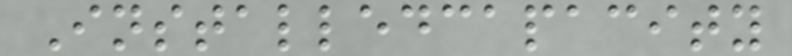Installedcapacity
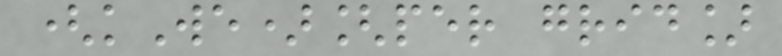(kWe)[per grid]
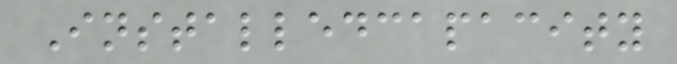Installedcapacity
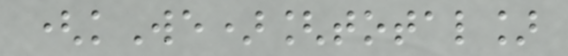(kWe)[total]
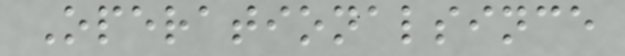Operationalsince
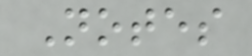Notes
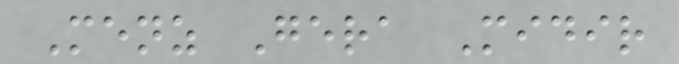Menz Gera Midir
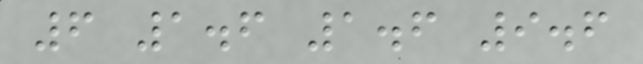6 1.6 1.6 9.6
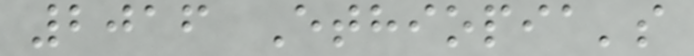2016 Ethiopia's
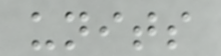units
